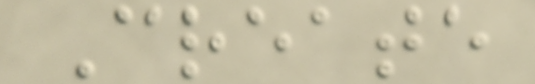Create
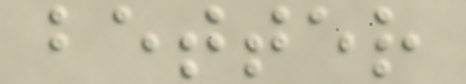better
